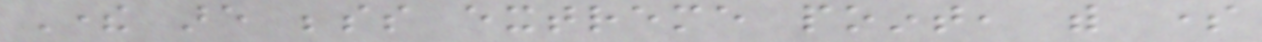There are besides extreme point, with some
